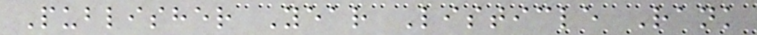Publisher Year Listicle Rank
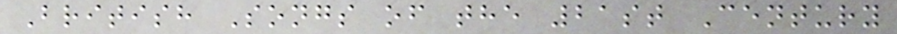British Songs of the 21st Century
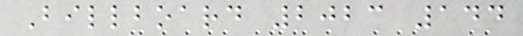Billboard 2023 144
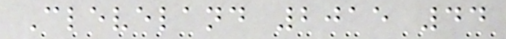Cleveland 2015 44
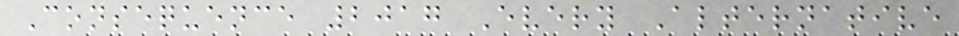Consequence 2017 Every Alternative
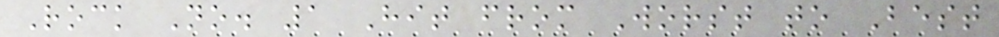Rock No. 1 Hit from Worst to Best
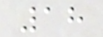18
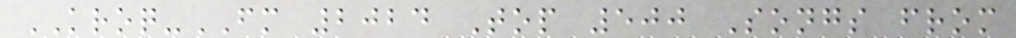KROQ-FM 2024 Top 500 Songs from
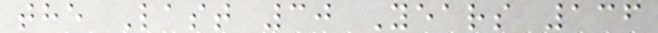the Last 30 Years 136
